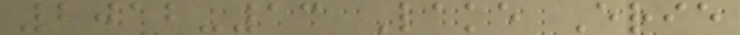2012-13 Lake Erie
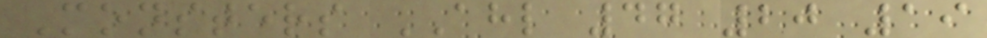Monsters AHL 47 20 19
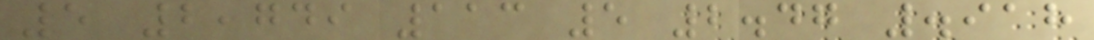5 2,749 113 5 2.47 .918
